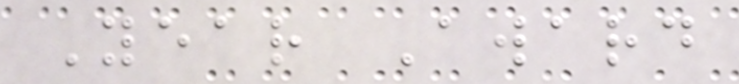Year Award
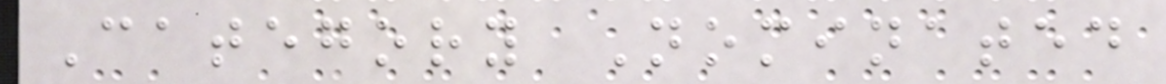Category Nominated
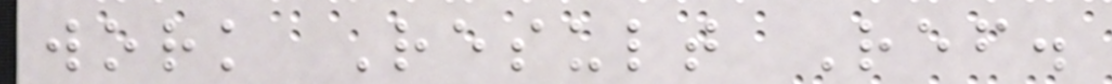work Result Ref.
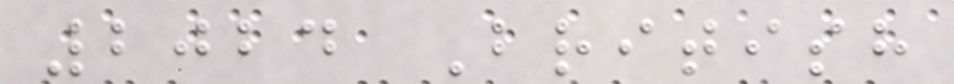2024 British
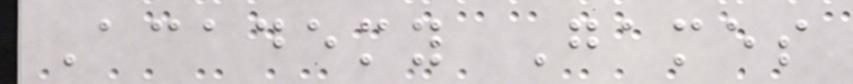Academy Games
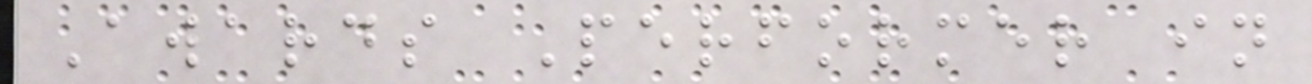Awards Performer in
